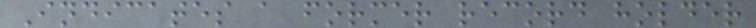Indicates a former record holder
